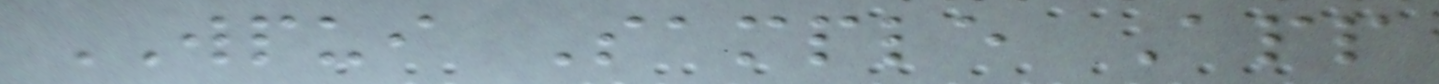WPUI Sample App
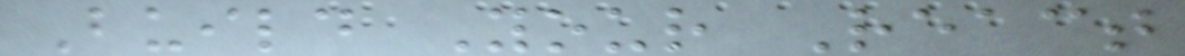Build Your React
